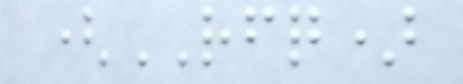(RFQ)
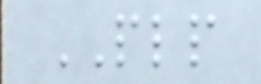PLP
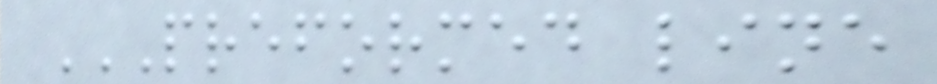PREFORMED LINE
